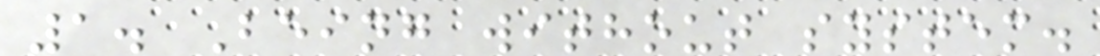1. Being without system.
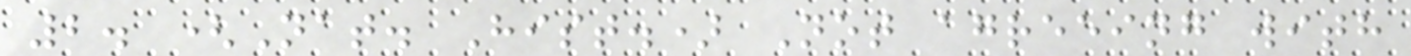2. (Nat. Hist.) Not agreeing with
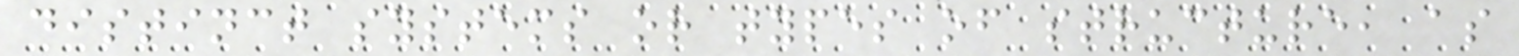distinct systems or types of structure, as
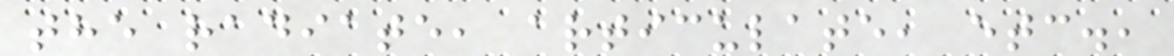the radiate, articulate, etc.,
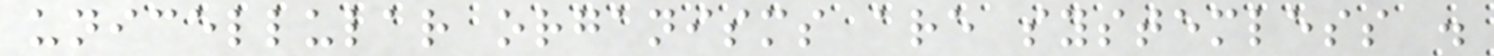unicellular organisms are systemless .
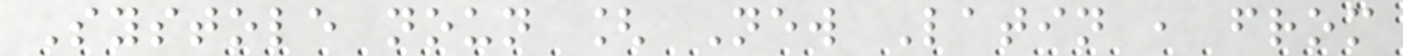Systole noun [ New Latin , from
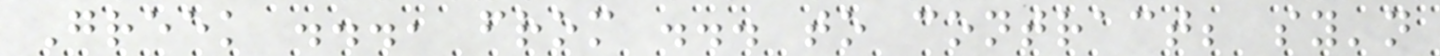Greek ..., from ... to contract; sy'n
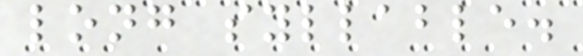long syllable.
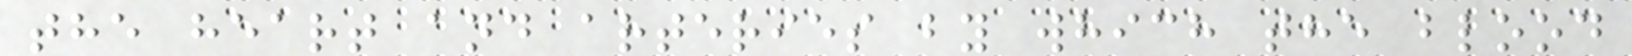the heart and arteries by which the blood
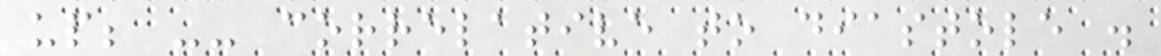up; -- correlative to diastole .
